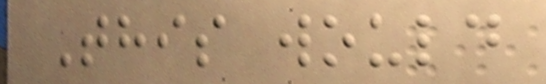This would
